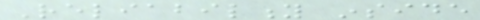Reliability inside
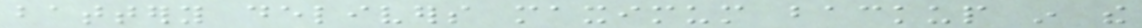battery delivers maximum backup in the
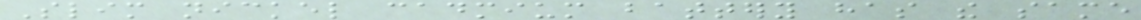Slim nickel cadmium battery has the same
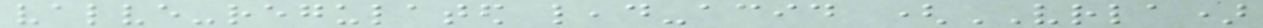valve-regulated lead-acid (VRLA)
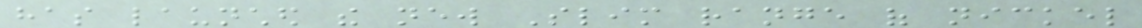has launched the new Slim range of nickel
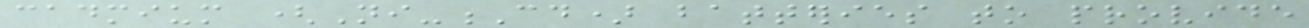cadmium (Ni-Cd) batteries to provide
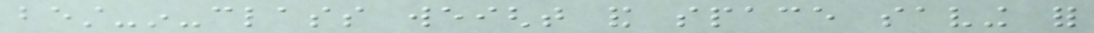best-in-class weight and space saving for
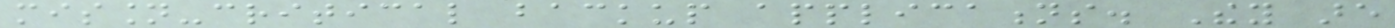mission-critical backup applications. They are
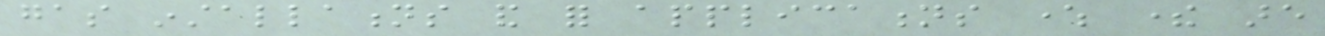gas installations and for applications where there are
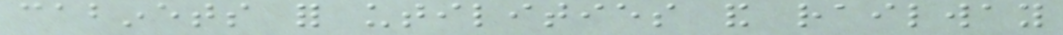cabinets for utilities and railway
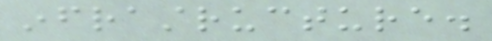infrastructure.
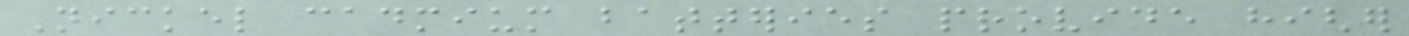Nickel cadmium batteries provide higher
